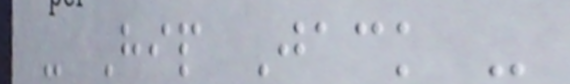- Hip Jack -
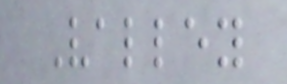Valley
